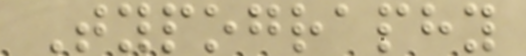Typography
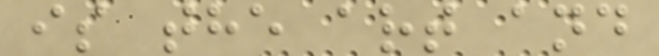is the art and
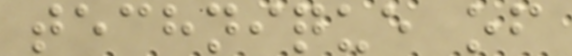technique of
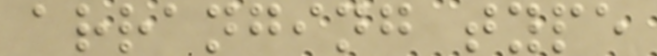arranging type
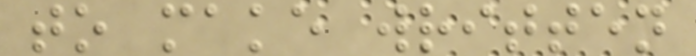to make written
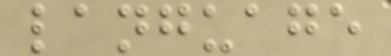language
